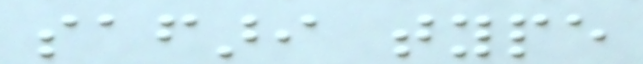safari type
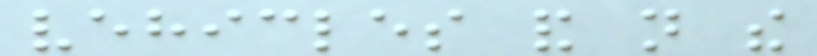vehicles and not the
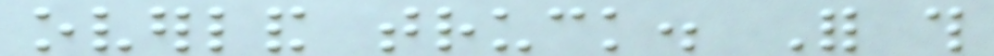overland truck. For this
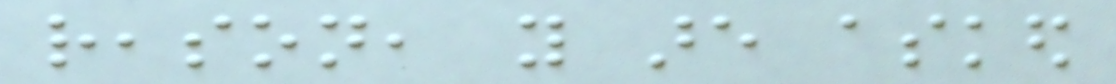reason, you are asked
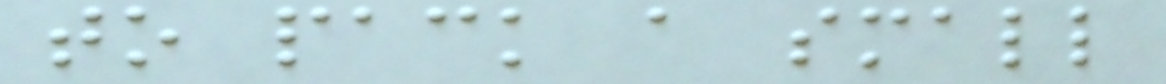to pack a small
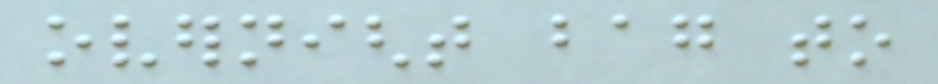overnight bag to
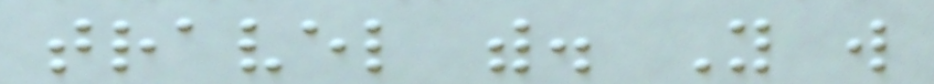travel with. You will
